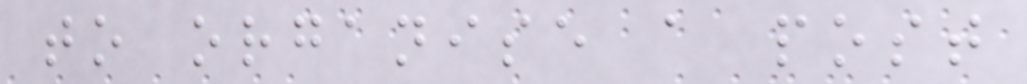to organise a post
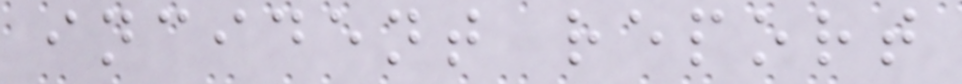incident report
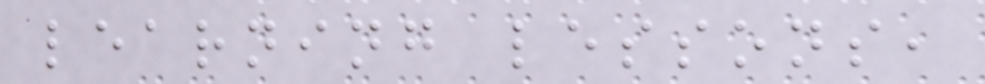learning lessons,
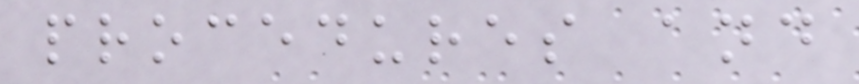procedures and
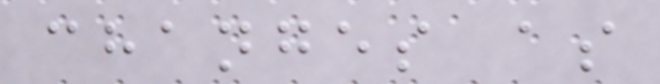changes as
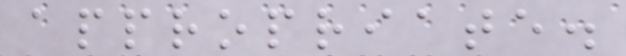appropriate.
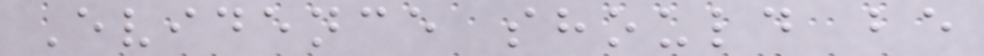Evidence should be
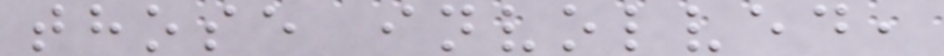those involved,
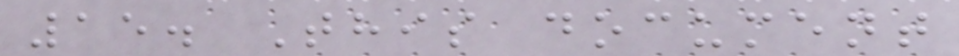15. This document
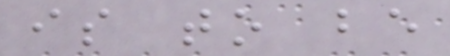is to be
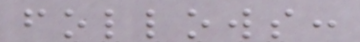follows:
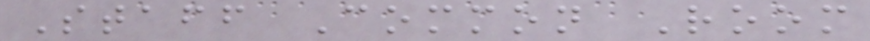Staff Common Room
